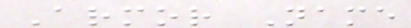Armor Name
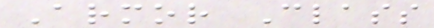Armor Class
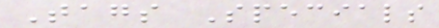Tags Specials
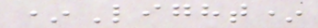*Light*
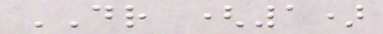DR (1)
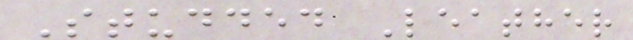Studded Leather
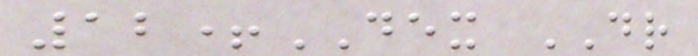12+DEX DR
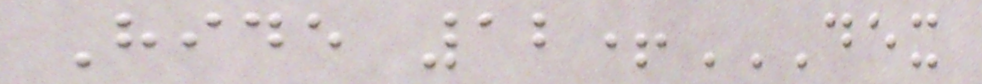Hide 12+DEX
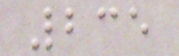235
